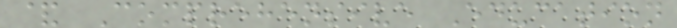& Comprehensive Education
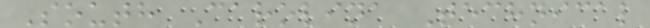South Carolina Technical
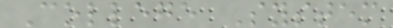College System
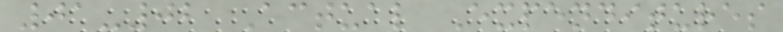01-02 Actual Expenditures
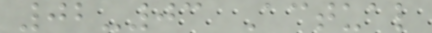02-03 Actual
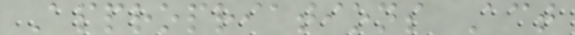Appropriations Act
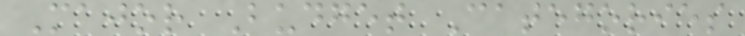Major Budget Categories
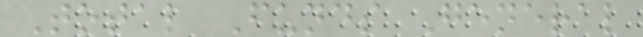Total Funds General
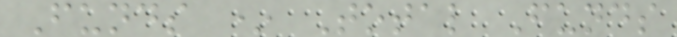Funds * Total Funds
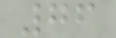76
